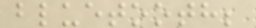bluetooth;
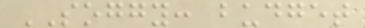SOGGY: budget
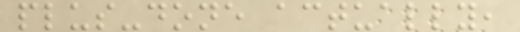plus-done actually,
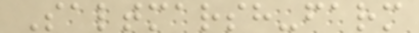Saltmarsh-farm
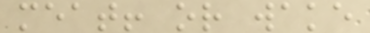meat! or wake
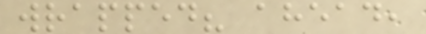wrapped? ahead,
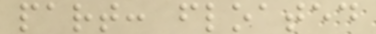part: floated
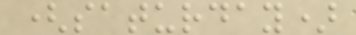(saturday)
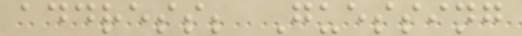address; Guessing
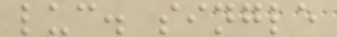luc. single
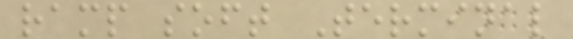ramp soft Terminal
